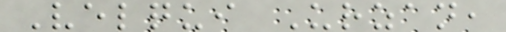Velqui Urzan,
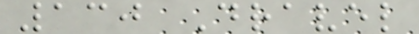130 Dravel
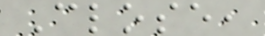Close,
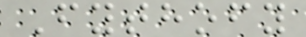Fythofy
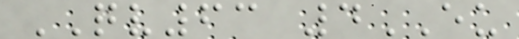QV63 4EU
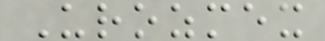Urozmex
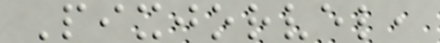Pixjorvel,
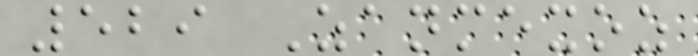529 Zanmexoz
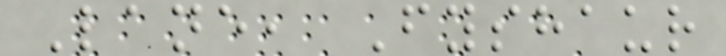Lane, Fyshaur
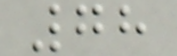78
